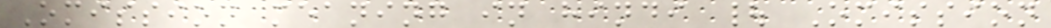Omission meaning in hindi | Omission
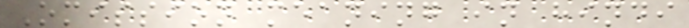Omission meaning in hindi
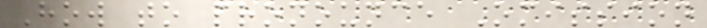How to pronounce Omission
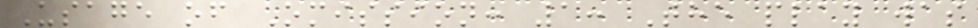Usage of Omission: 1: The play was
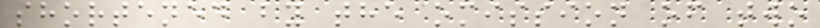shortened by the omission of two
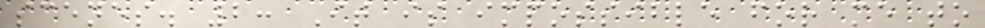scenes. 2: It is impossible for me to
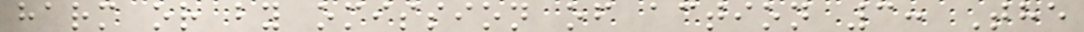harm or by omission of action 3: The
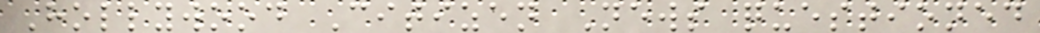Hollywood Citizen News questioned
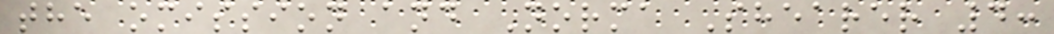the omission and Norma Shearer 4:
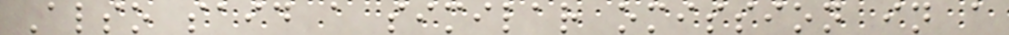Also said a similar omission in a
